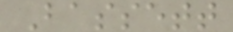Bassett
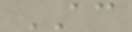AC
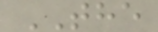THE
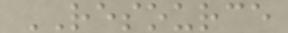RESOURCE
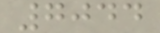7044
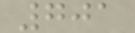701
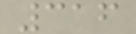316
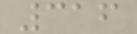316
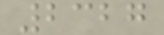2327
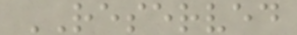RESERVED
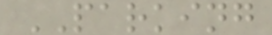PARKING
